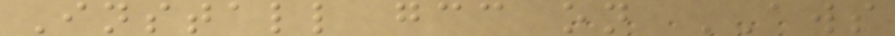Install gcc on AWS
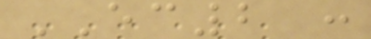EC2 :
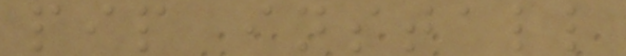pip install
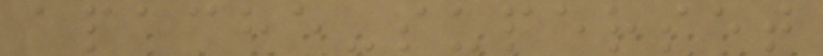apache-superset
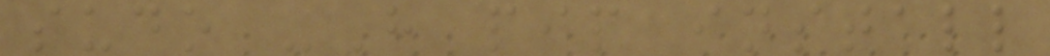sudo -H pip install
